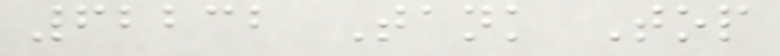62232 Tank Top
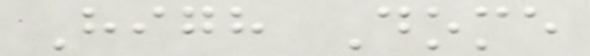High Dome
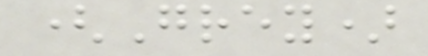(Grey)
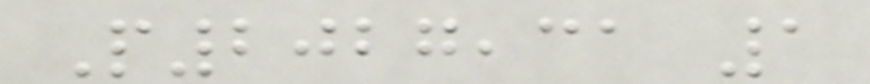P2027,31 1
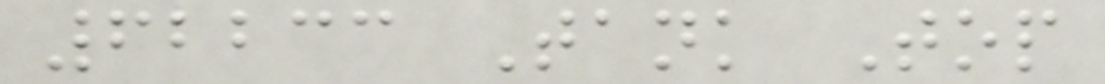62233 Tank Top
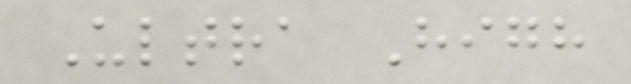Ultra High
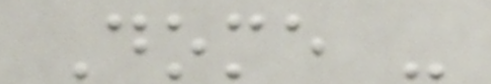Dome -
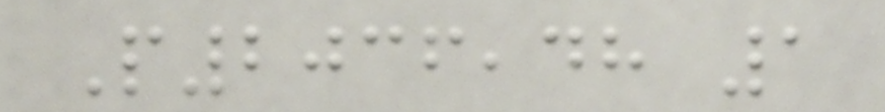P2036,48 1
